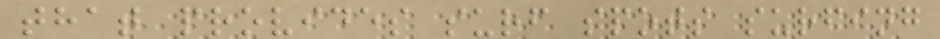that provides surf spots surfing
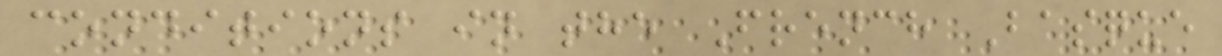conditions in the French Basque
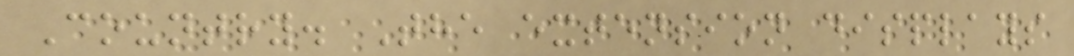Country. The extension displays
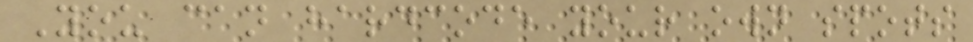You can hardcode your own spots
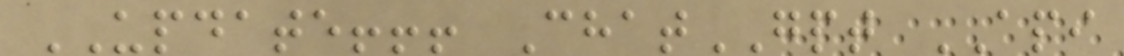UPDATE!!! ChatGPT API
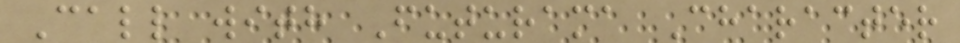Call with Futurama Character
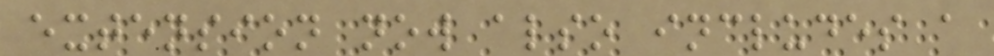extension now also includes a
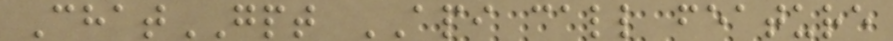ChatGPT API call feature
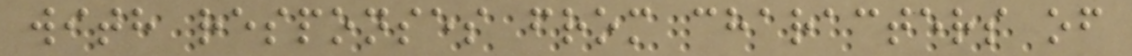with responses from characters of
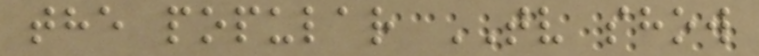the popular TV show
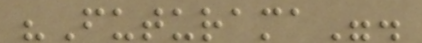"Futurama".
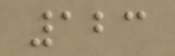123
